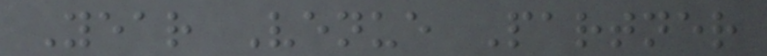Year Venue Partner
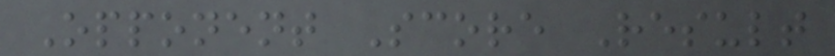Opponent Score Result
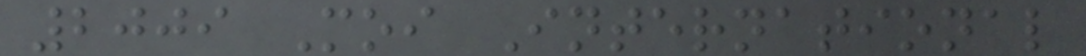2009 Moi International
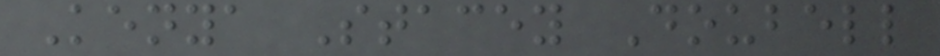Kenya Stacey Doubell
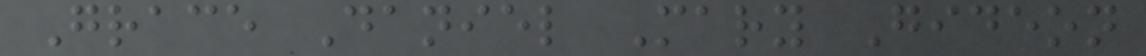Grace Daniel Mary Gideon
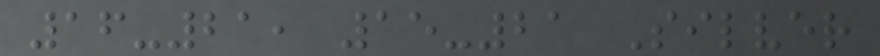16-21, 15-21 Silver
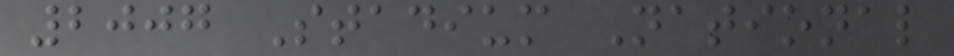2007 Stadium National
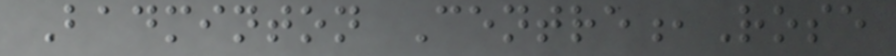Badminton Centre,Rose
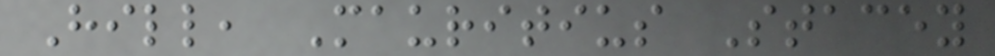Hill, Mauritius Stacey
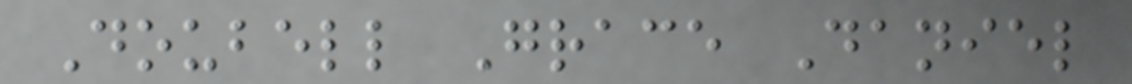Doubell Grace Daniel
